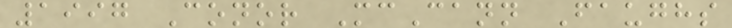1997 Conor McCann Faughs
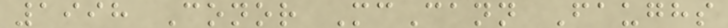1998 Conor McCann Faughs
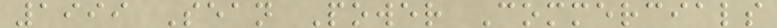1999 Sean Power Commercials
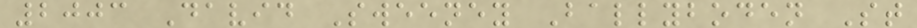2003 David Sweeney Ballyboden St
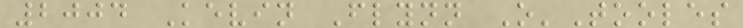2004 Kevin Flynn O'Tooles
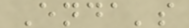Enda's
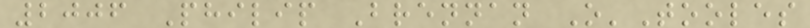2006 Philip Brennan O'Tooles
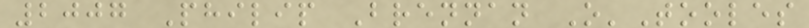2007 Philip Brennan O'Tooles
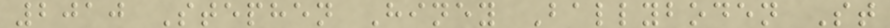2010 Stephen Hiney Ballyboden St
